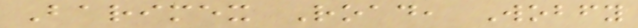Barimex Road, Wobfy
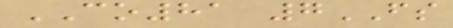CO81 7FS
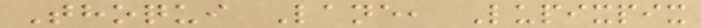Thoqui Lane, Lupixpix
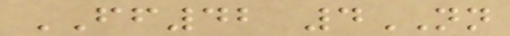FF42 4NN
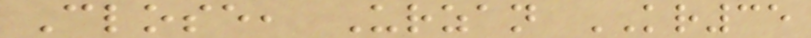Close, Urzan KR35
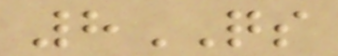8QS
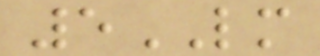5LM
